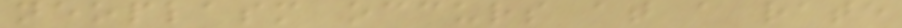neoplasm occurs at a rate
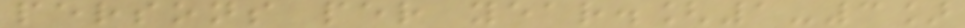persons per year.[1-3]
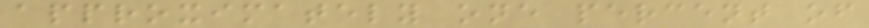approximately one percent of
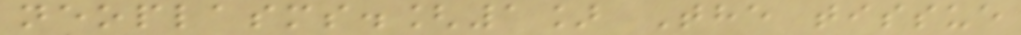neoplasms.[1] The tissue
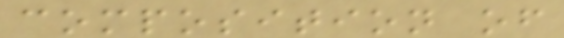composition of
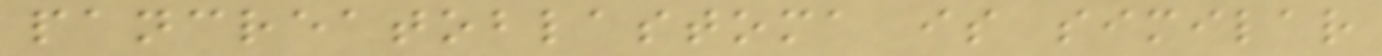pancreatoblastoma is similar
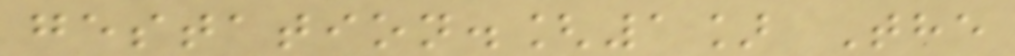gestation.[1] The
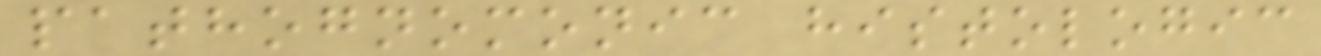pathognomonic histologic
